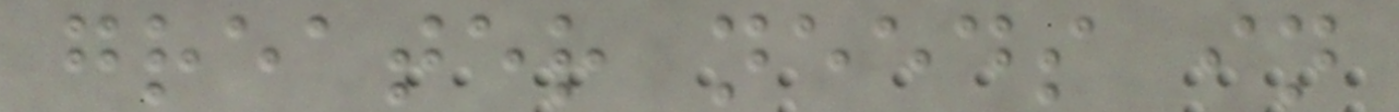greater needs in
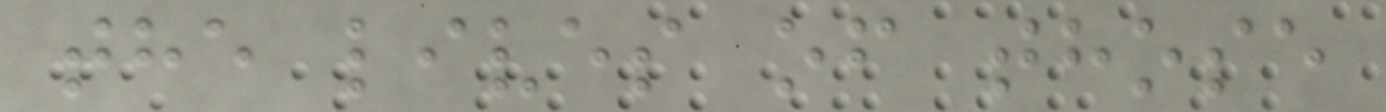the lives of those
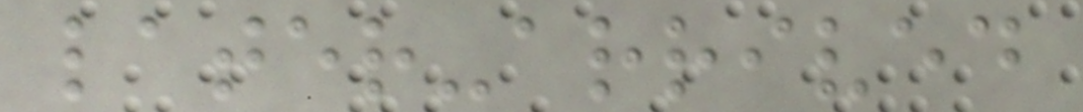later-arrived
